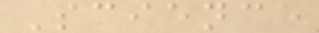Science
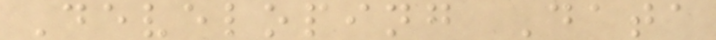Developing Data
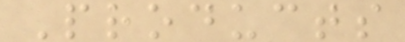Products
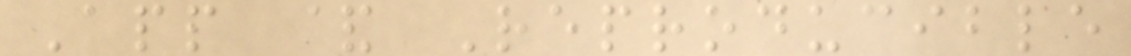App & Reproducible
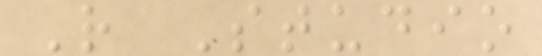R Studio
